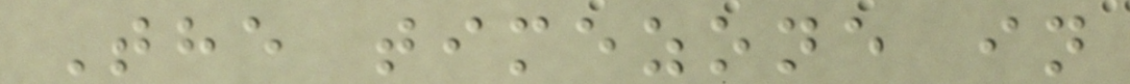The timezone in
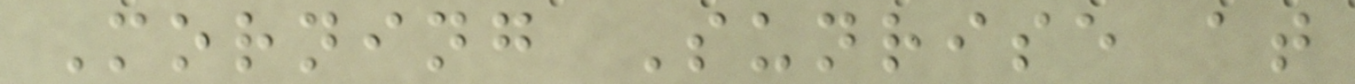Morning Sunrise at
